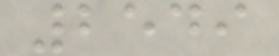2549
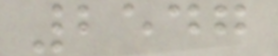2547
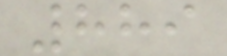889
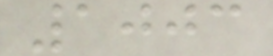1003
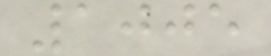1005
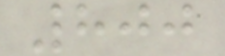800
